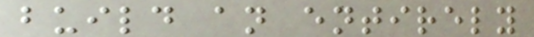build an entirely
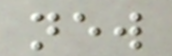new
